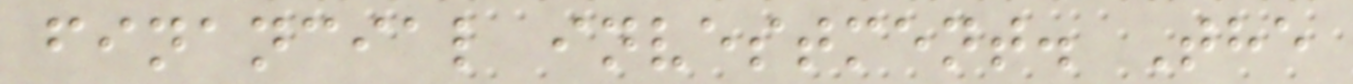financial investment. The
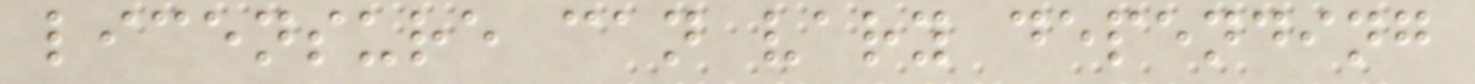licensure can vary depending
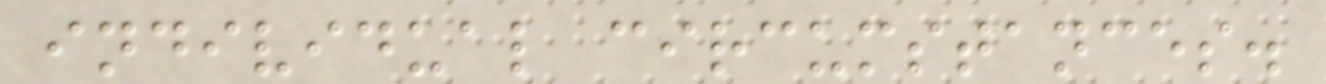individual circumstances.
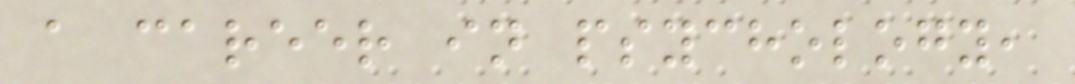a career in psychology,
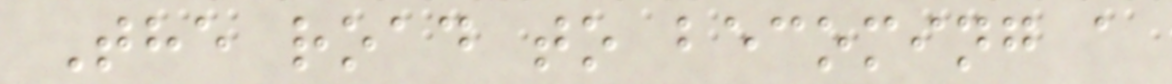The road to becoming a
